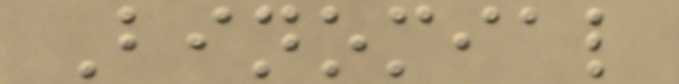Binomial
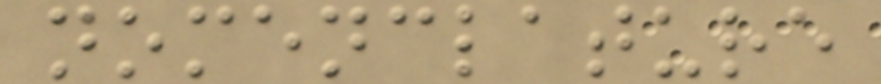nomenclature
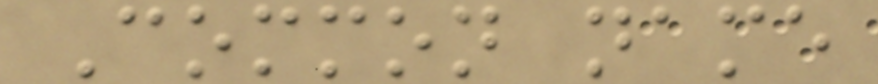Common name
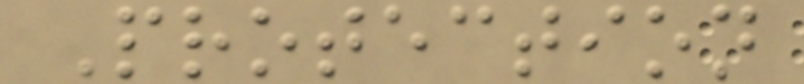Protection
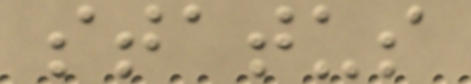status
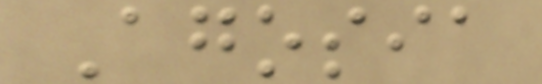Agosia
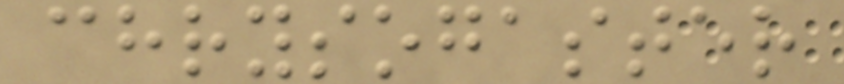chrysogaster
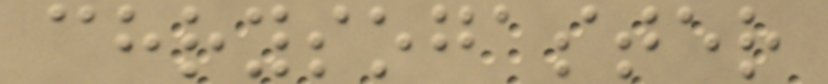chrysogaster
